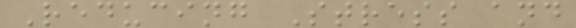Reducing Stress and
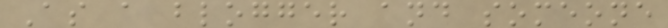As a blogger and someone
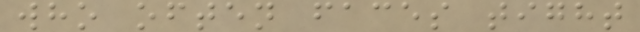who often faces tight
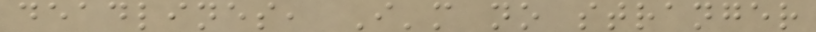deadlines, I'm no stranger
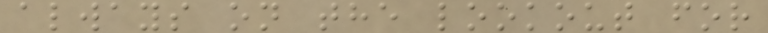always on the lookout for
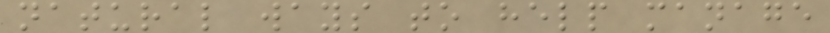natural ways to help manage
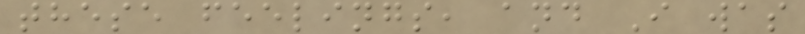these feelings, and I was
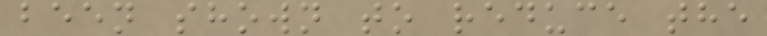been shown to reduce the
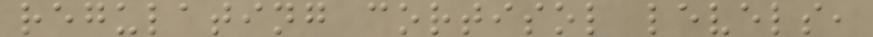regulating cortisol levels,
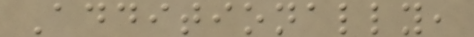Additionally,
